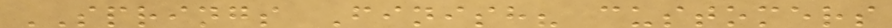SPRINGS Finish? customers
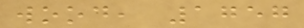wood, 1757
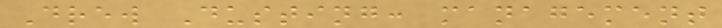Drew Dusting: management
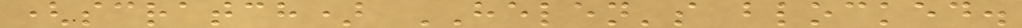(scratch) HELEN's blocked.
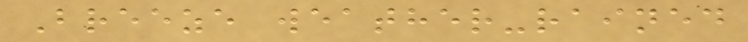Breeze weather-rained
